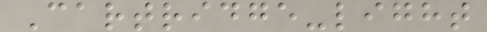Cartridge-light
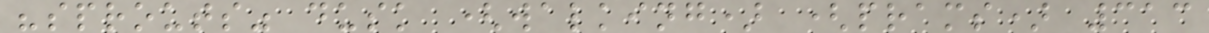"sprouts" dusk (walking) (prams) 313
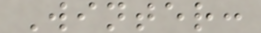Winter:
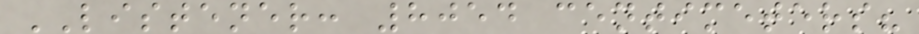LISTENER: 8054 centimeters?
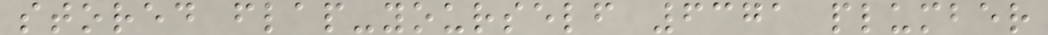stored flap-yourself 6371 plumber
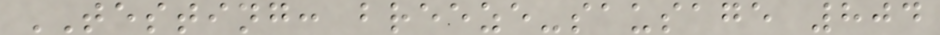TESTING: breeze-sausage 804
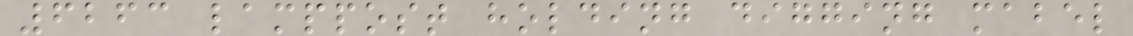6263 lamppost holding digging mabel
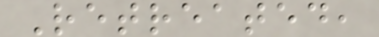Retreated,
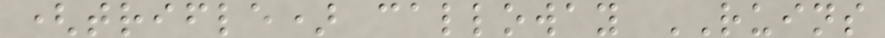(trifle) calloway RUINS
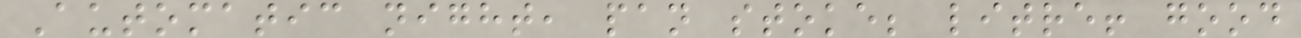Automatic night, pan stoke; litre! good
